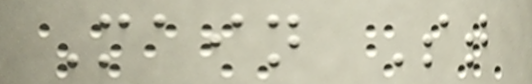Main St
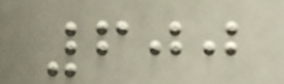600
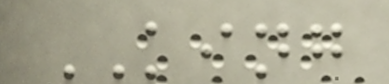KING
